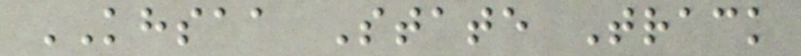KHSAA State Track
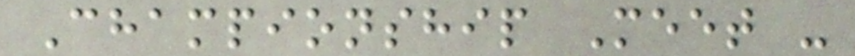Championship Meet -
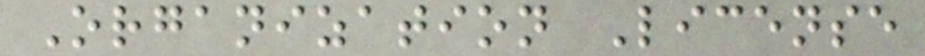Organization License
